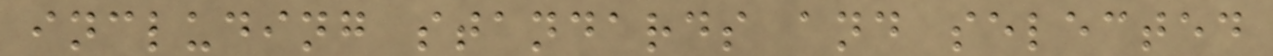including standards and selected
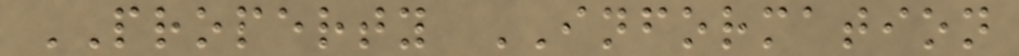PROPERTY INFORMATION
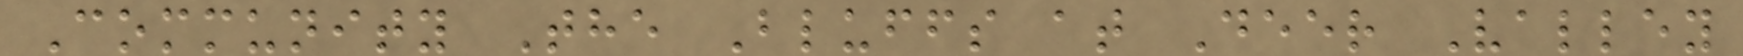Community The Bluffs at Deer Valley
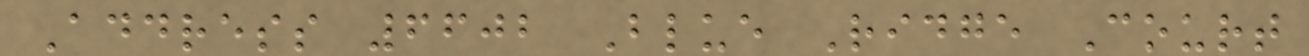Address 6602 Blue Ridge Court
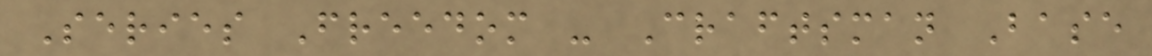Series Freedom - Craftsman Base
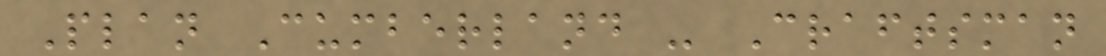Plan Cumberland - Craftsman
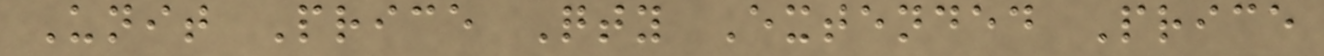Unit Price Qty Extended Price
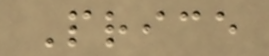Price
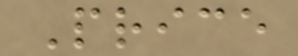Price
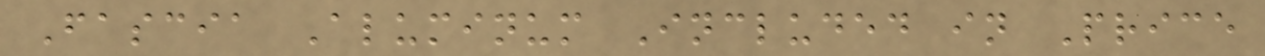Fascia Aluminum Included in Price
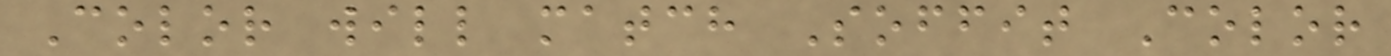Color will match Soffit Color
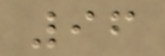96
